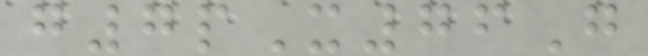g7pX76G
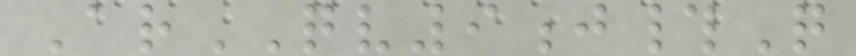ArQV9j#Q
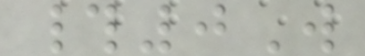#0W
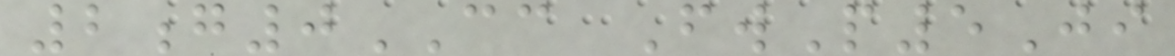2g0CC FwP5Ji
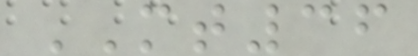MT36
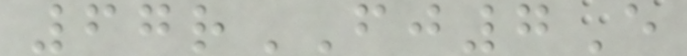67rFJ7E
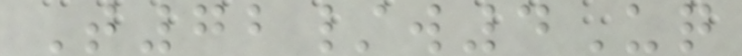T72/w4Uq
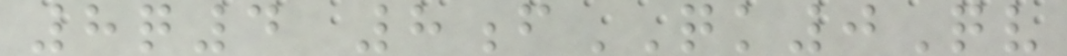8q4 8fQK0Qv
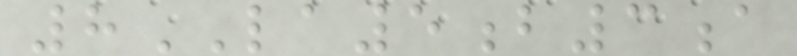8LA5b3a
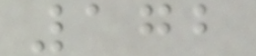172
